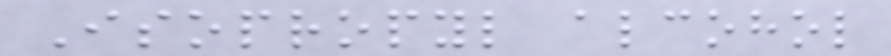Isopropyl alcohol
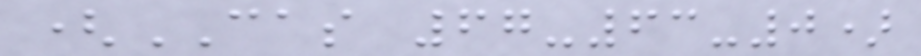(CAS 67-63-0)
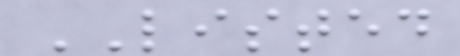LISTED
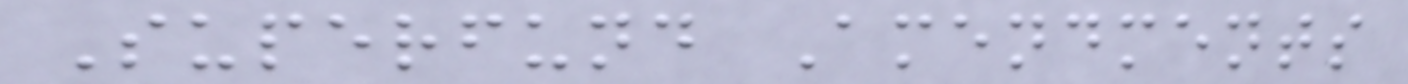Superfund Amendments
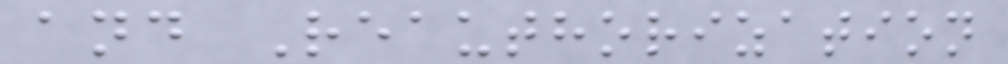and Reauthorization
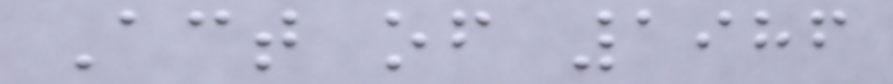Act of 1986
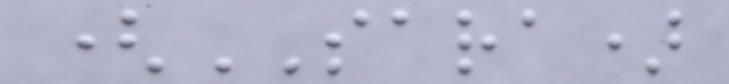(SARA)
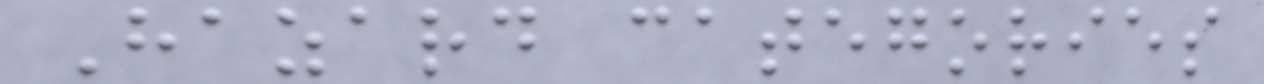Hazard categories
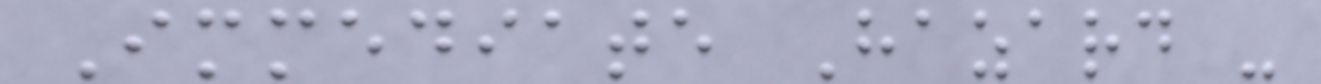Immediate Hazard -
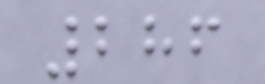286
